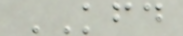KFD
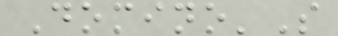Domino'S
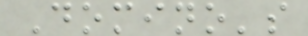Domino's
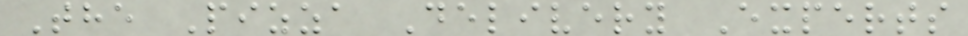The Pizza Delivery Experts
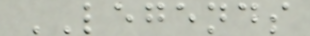LEGENDS
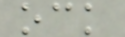ock
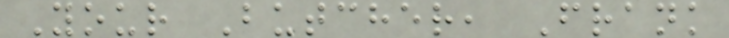Your Butcher, Frank
